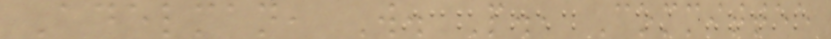Adelman, W. P., Committee
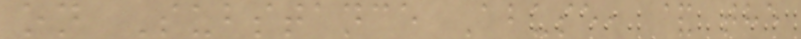on Substance Abuse, & the
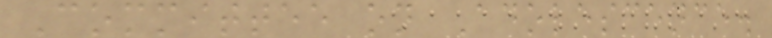Committee on Adolescence.
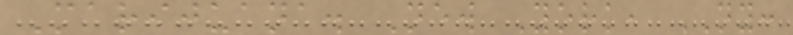Marijuana. New York, NY:
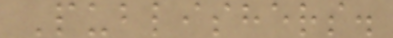Publishers.
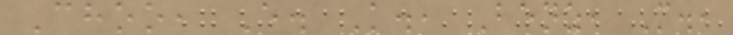Choo, E. K., Benz, M.,
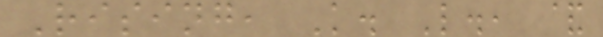Rising, K. L., &
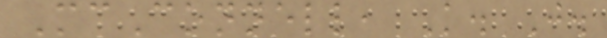McConnell, K. J.
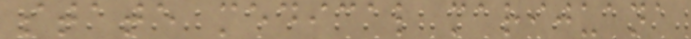state medical marijuana
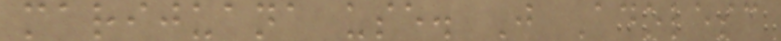marijuana use. J Adolesc
